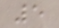5
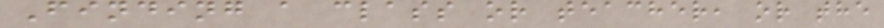Finding a class or teacher, or the
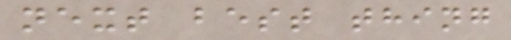next best thing
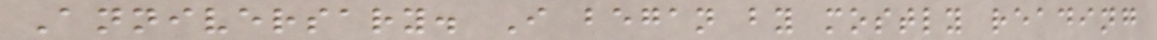Anniversary. I began by mostly reading
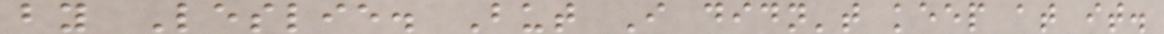by Leslie. But I didn't keep at it.
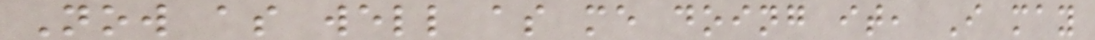Now as well as me doing it, I may
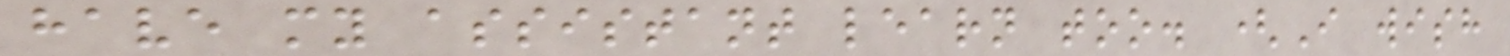have my assistant learn too. (I wish
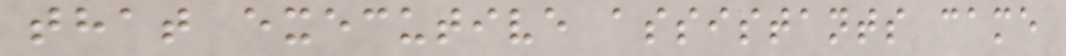that executive assistants came
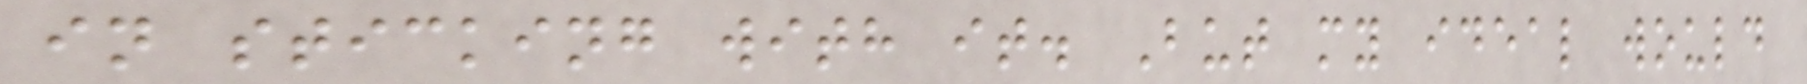in sticking with it. But my ideal would
